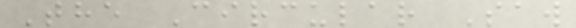The Circular Saw
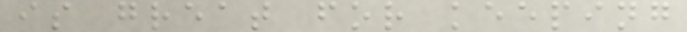is great for keeping
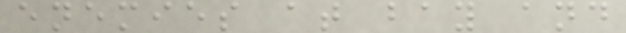enemies at bay and
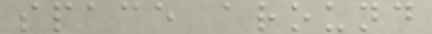space around
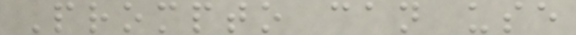Prompto can use
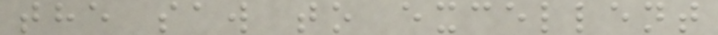the saw to excellent
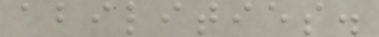abilities.
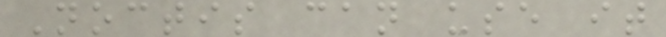Noctis can use it
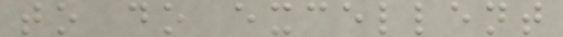to do excellent
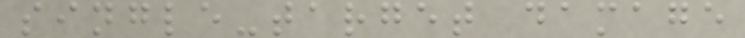single-target damage
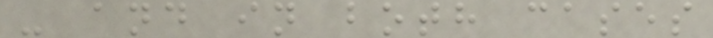- and in both cases
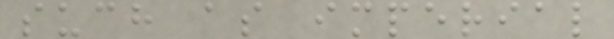such as imperial
